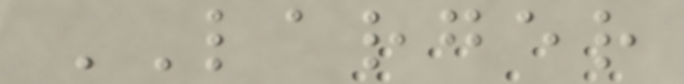LARGER
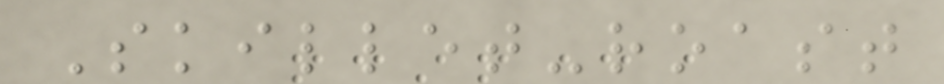Skillet-roast
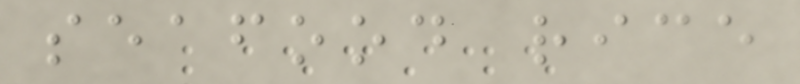seafood rice
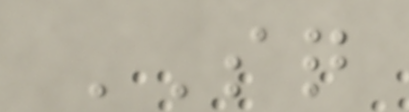SQ
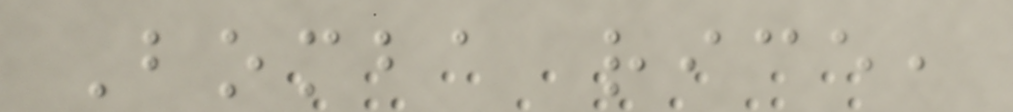Bomba rice,
